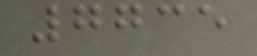7735
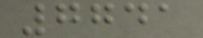7741
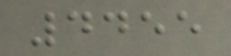4455
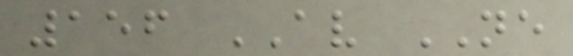156 AV NE
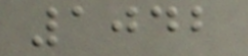1042
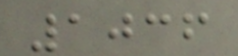1036
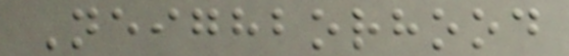Neighborhood
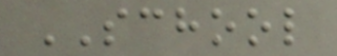SCHOOL
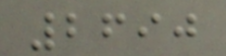2690
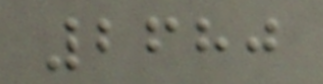2680
